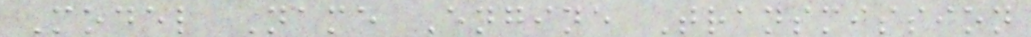Model Name Engine Transmission
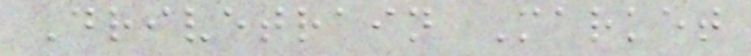Drivetrain Market
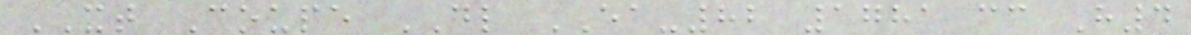XT Coupe DL EA-82 1781 cc H4
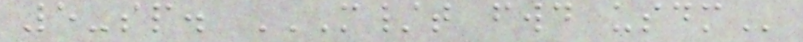5-sp. M/T FWD USDM
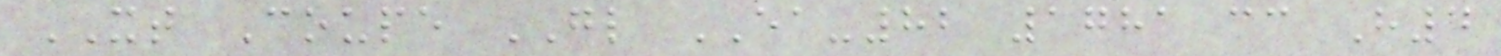XT Coupe GL EA-82 1781 cc H4
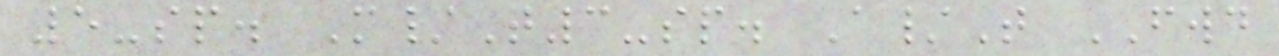5-sp. M/T3-sp. A/T FWD
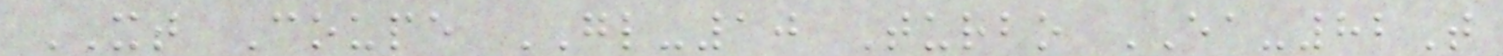XT Coupe GL-10 Turbo EA-82T
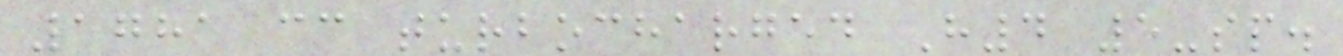1781 cc turbocharged H4 5-sp.
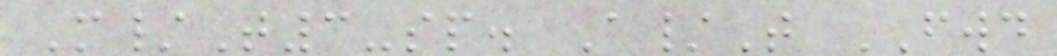M/T3-sp. A/T FWD
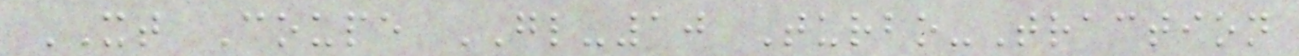XT Coupe GL-10 Turbo-Traction
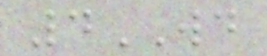4WD
